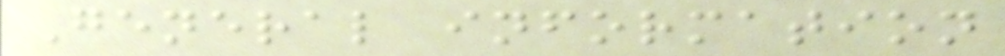General information
